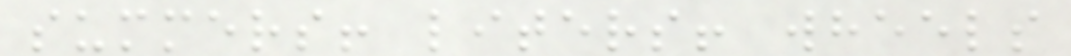summers! liters! wheels
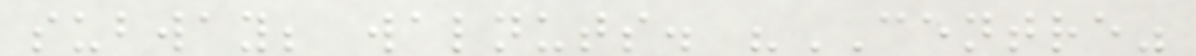subway; walnuts. "CENTRE"
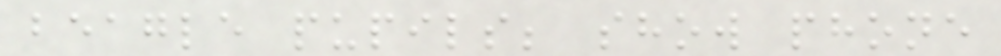beagle pupils; show phone
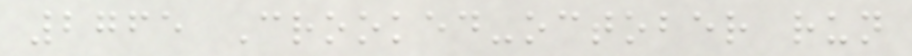2765 Crooked-october run
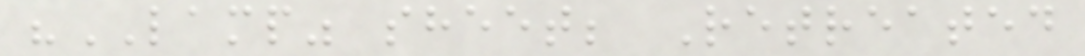"LAMP" sheet; Retreated
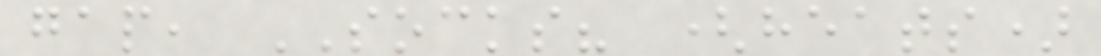gap, SOCKS? (heats)
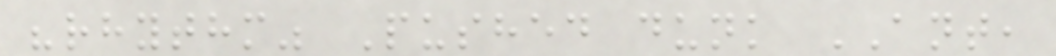"rhythm" Pushed dunk ANT,
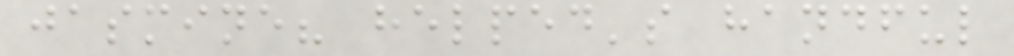jasmine? helped's handful
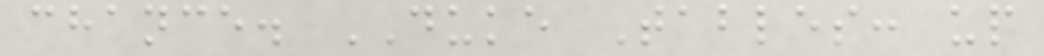chance. DUKE Tables: up
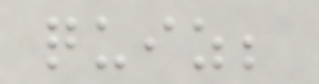quiz;
